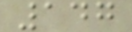147
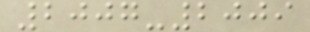2007-2009
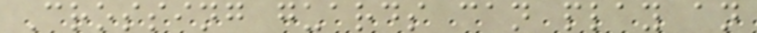Crossing guards can play an
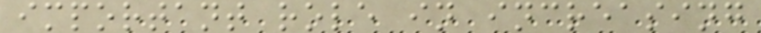important role in increasing
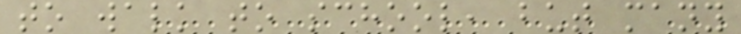to walk to school, but many
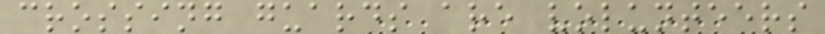crossing guards are volunteers
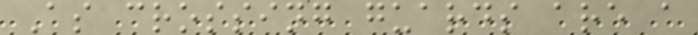As crossing guards are a
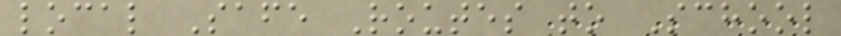local Safe Routes to School
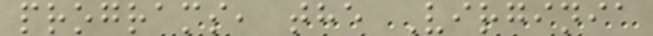programs, the Virginia
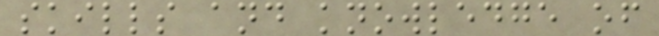skills and knowledge of
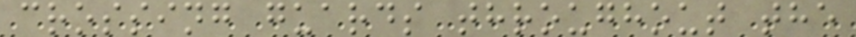crossing guards throughout the
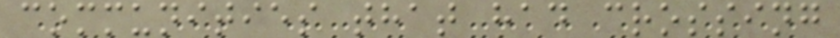communities that had crossing
